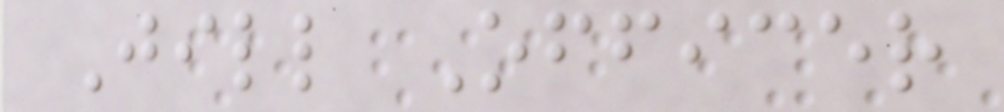Jill Officer
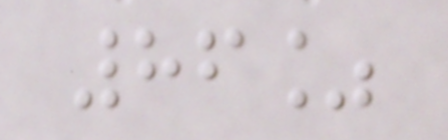86%
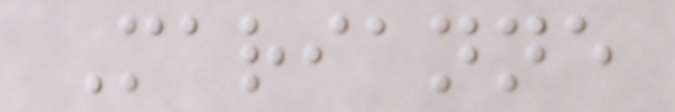Marianne
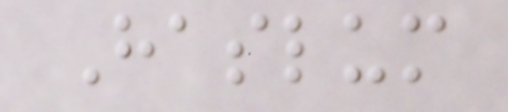Haslum
